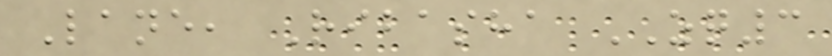Lane, Ribasha ZQ3
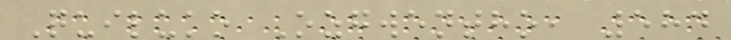Quiluko Ozgwentho, 584
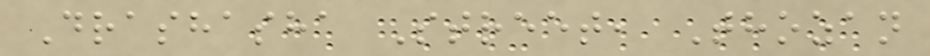Drashasha Street, Thozan
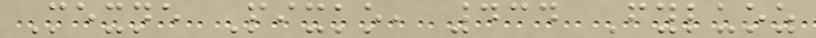Mexne Pixko, 434 Fyluoz
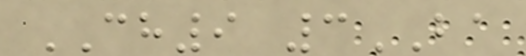CH9 3BA
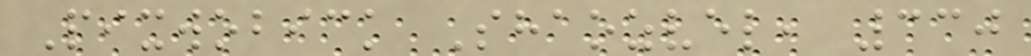Pixwobick Shaozvel, 330
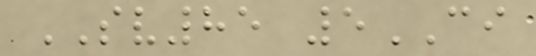SV85 5CI
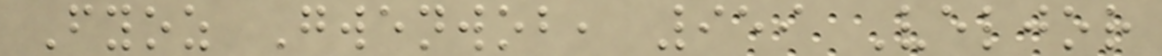Fyoz Gwenwob, 959 Veljor
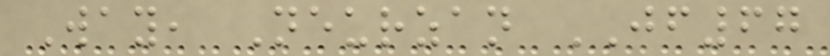Way, Neurzan JF67
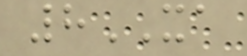8XA
